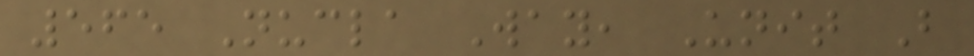565 Nucla Way, Unit B
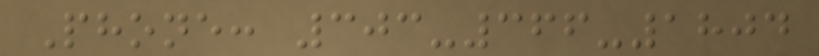Phone: 303-366-1804
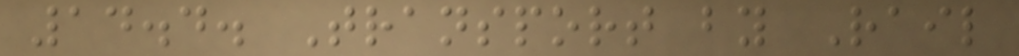14.4. Transport by Rail
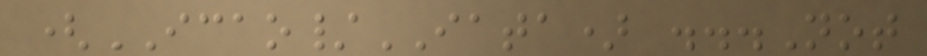(ICAO/IATA) ...Not
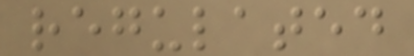regulated
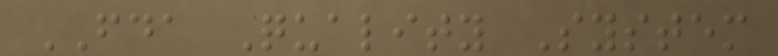FDA Quality System
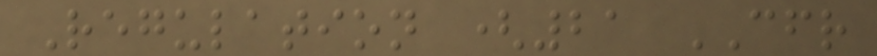Regulation (21 CFR
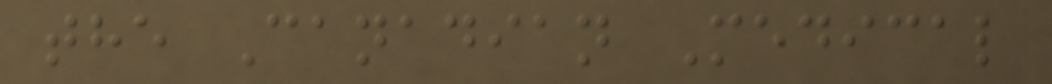the Canadian Medical
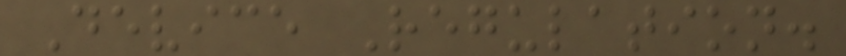Device Regulation.
